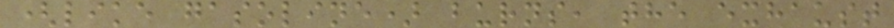(like gasoline) burns, the exhaust
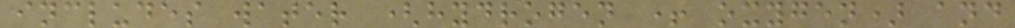includes water (hydrogen + oxygen) and
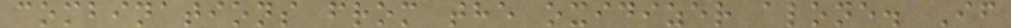combinations from the oxidizer alone. If
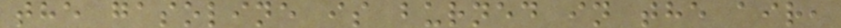the gasoline is burned in the air,
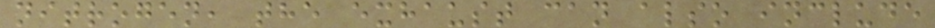nitrogen, the exhaust can also include
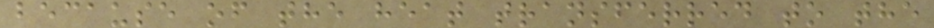because of the heat transferred to the
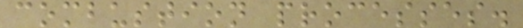combustion processes.
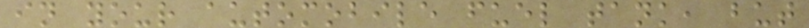in your automobile fuel tank, but
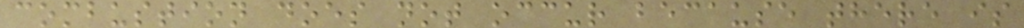combustion does not occur because there is
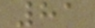81
